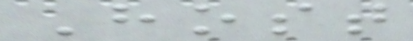Host
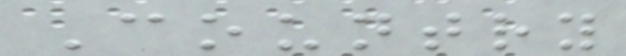Country
